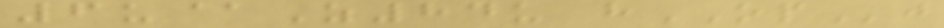6u@Z84u hOPj
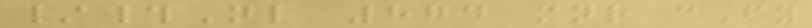/#Nl 874 mnr cFy
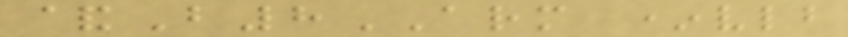&B8ARM *vlb
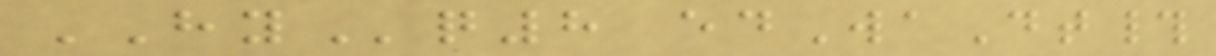HYq8 edWaDt#
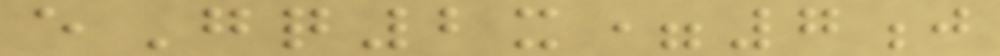eGq2x=7j
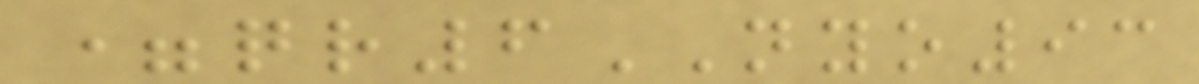=qr6NYO93
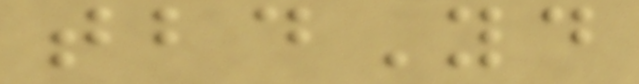tbdYd
